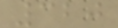320
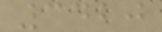3420
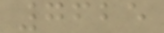7625
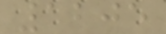1205
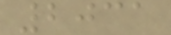2031
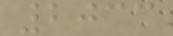2033
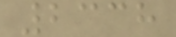2338
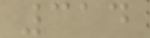314
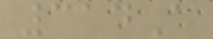314A
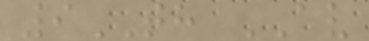9TH AV
